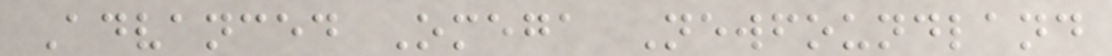Advanced Omega Newfoundland
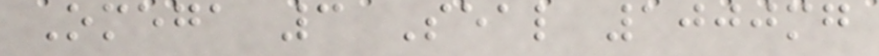Omega 3 Seal 1000mg
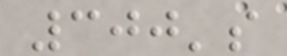300's
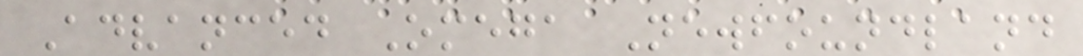Advanced Omega Newfoundland
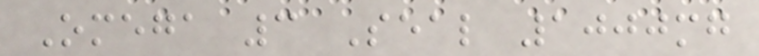Omega 3 Seal 1000mg
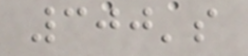300's
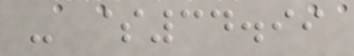- $34.99
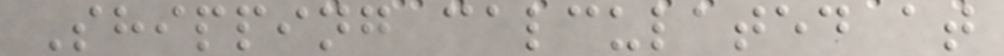Shipping calculated at
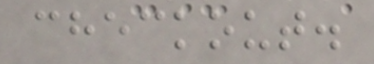checkout.
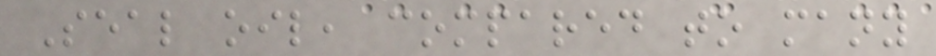Seal oil, compared to many
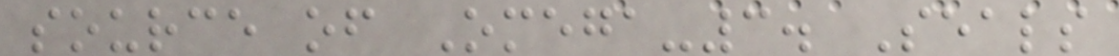source of Omega-3. Seals
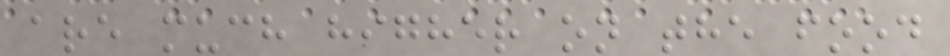are much higher on the food
